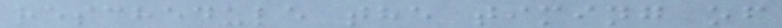reschedule the timing of
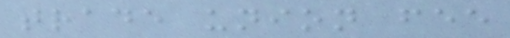trade union fee
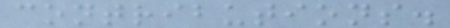contributions.
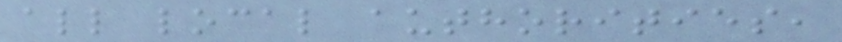all local authorities,
